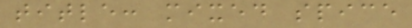title: mixed spice
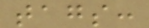tags:
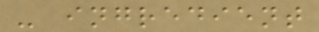- ingredient
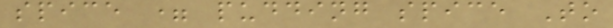spice = pudding spice To
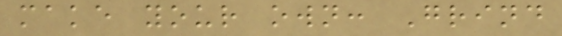make your own: Grind
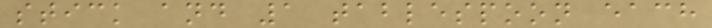stick and 1 tablespoon each
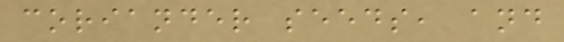coriander seeds, and
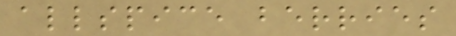allspice berries
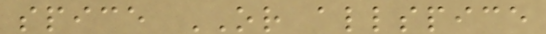spice OR allspice
